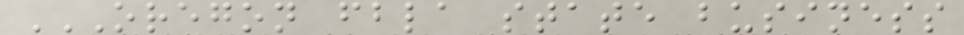OREGON FBLA STATE BUSINESS
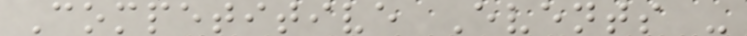Competitive Events -
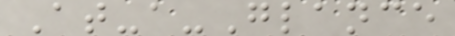At-a-Glance
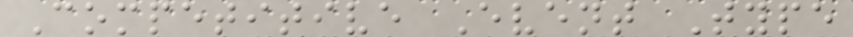Competitive Event Type
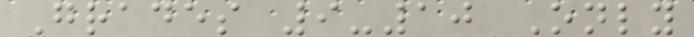Grades 9-10 Only
